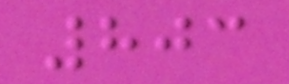803
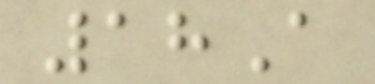18A
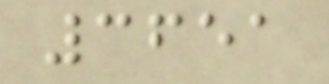3651
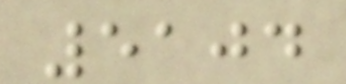5104
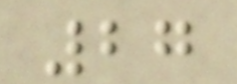27
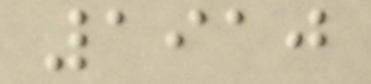1910
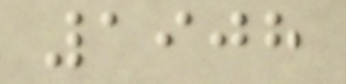1908
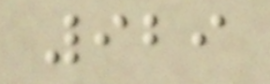929
